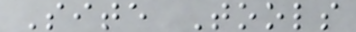Site Tools
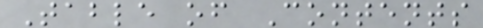Table of Contents
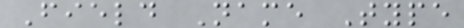Field Name Type
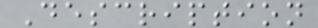Description
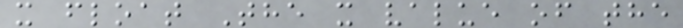x float The x value of the
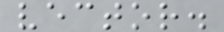vector.
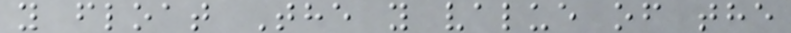y float The y value of the
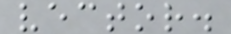vector.
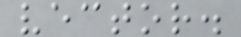vector.
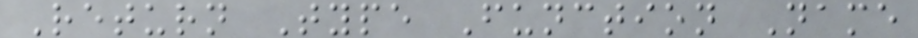Return Type Function Name
